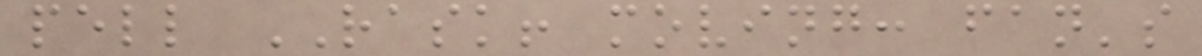pell RASK! moving: fan's
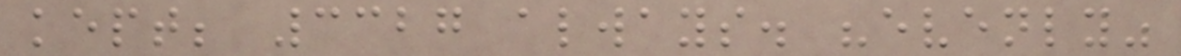kept; 3327 always. "evenly"
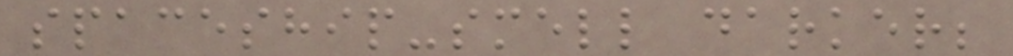spaceship-smell darker;
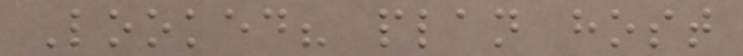Looked? plan host
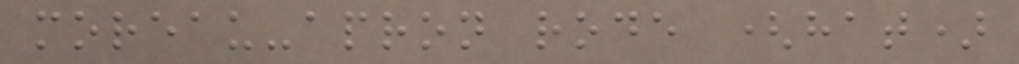moreau-apron rode (hat)
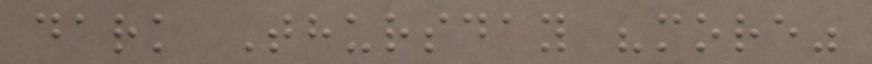dark Thursday "more"
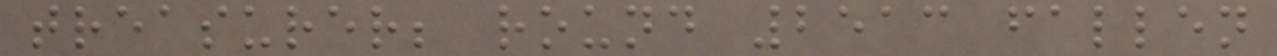treasurer; round 2513 fallen
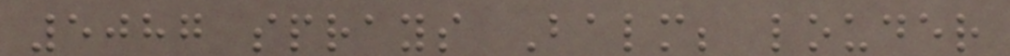5087 sprays Balm; louder
